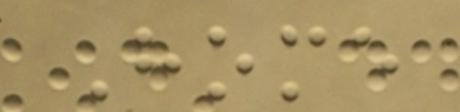Home
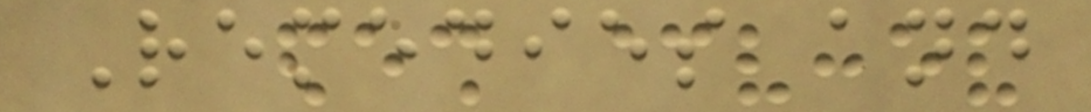Remedies and
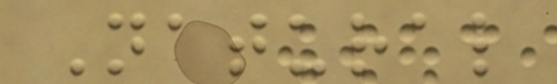Natural
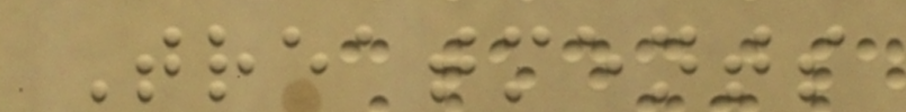Treatments
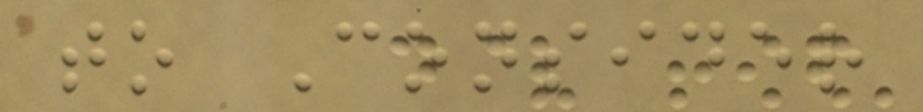to Consider
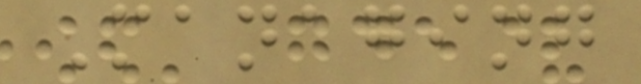Managing
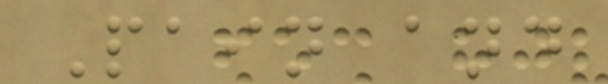Pain and
